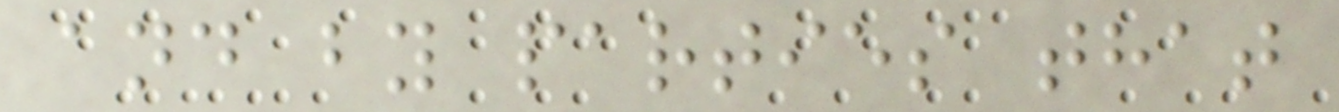and by parties that
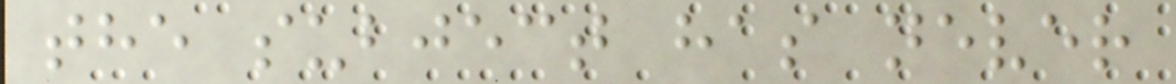the subject has never
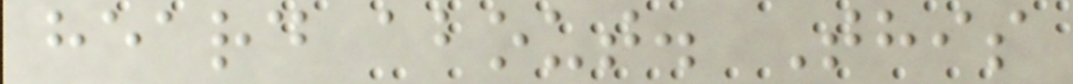heard about. This
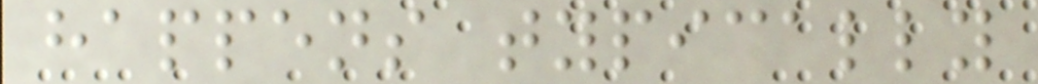happens typically
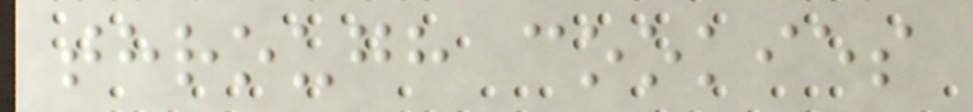through cookies
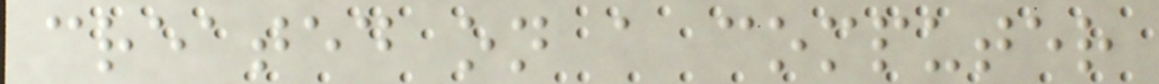created on a computer
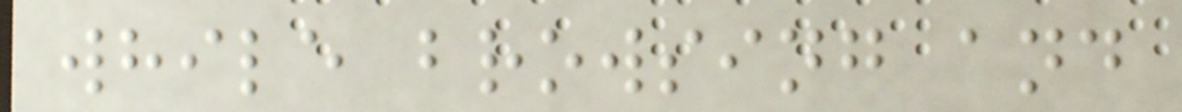while browsing and
